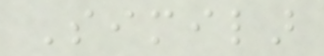Similar
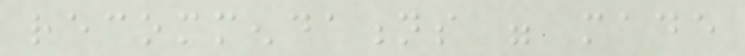recommendations were made
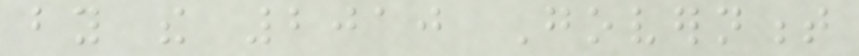by the 2010 Government
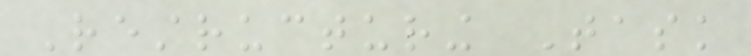Restructuring Task
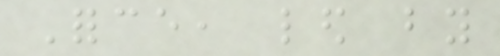Force, led by
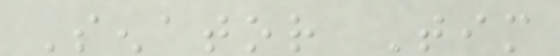Senator Tim
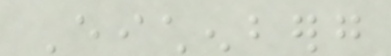Eichenberg
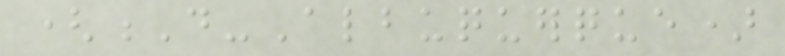(D-Albuquerque)
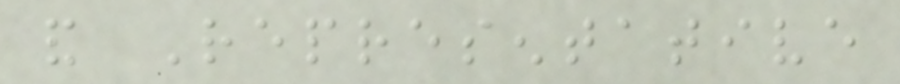and Representative
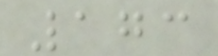173
